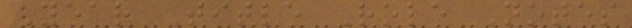Year Title Role Notes
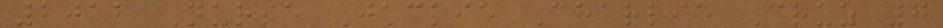2012 Nurse Jackie Charlie Cruz 7
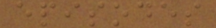episodes
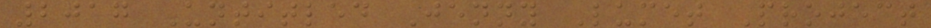2017 Untitled Jenny Lumet Project
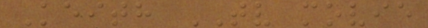Keith TV movie
